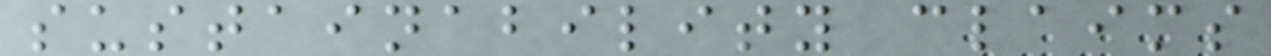sustainability claims
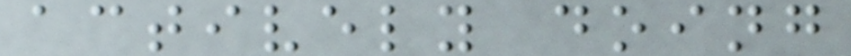actively doing
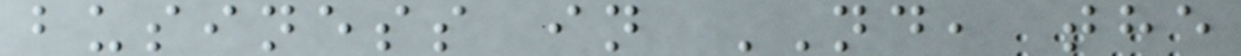business in ND, the
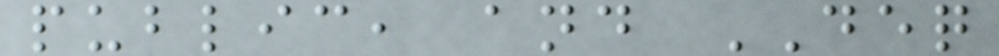public, and DEQ
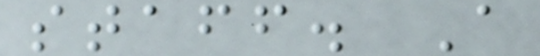staff. A
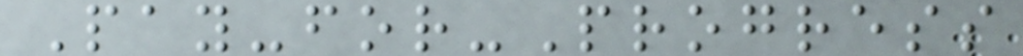Pay-for-Progress
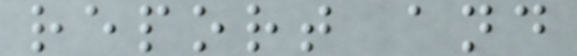report and
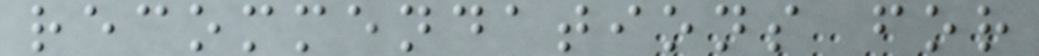recommendations for
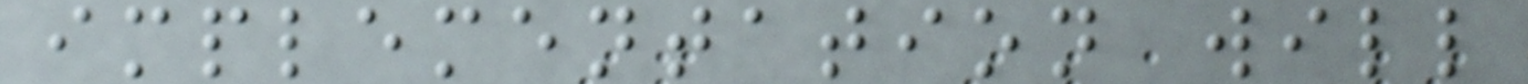implementation will
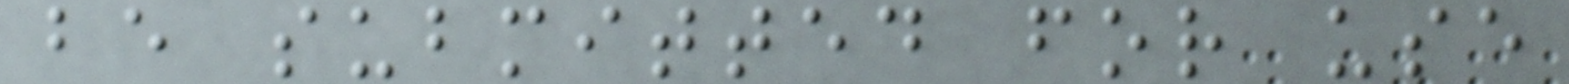be submitted for use
